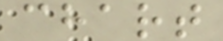chart
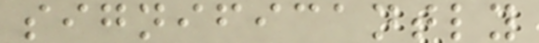significantly
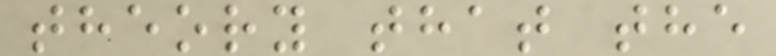theory that the
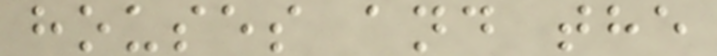houses and the
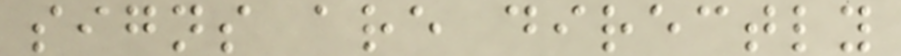signs are directly
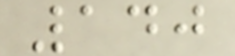140
